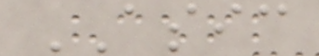ASIC
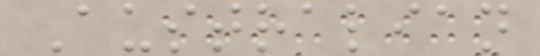Australian
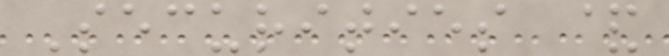Securities &
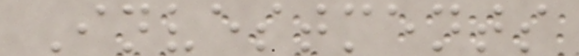Investments
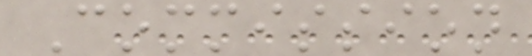Commission
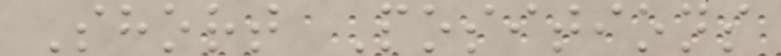Short Positions
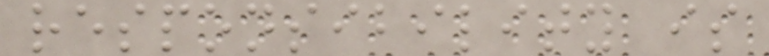responsibility is
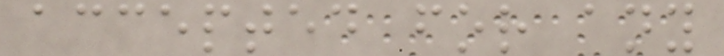accepted for any
